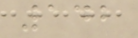142
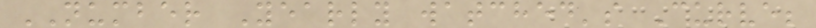NUMBER Yearly watched's Curve;
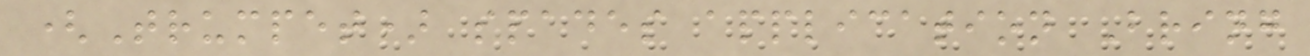(Trumpet) spades application Bring
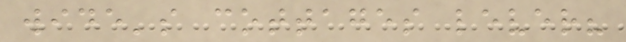wide's cottages lever?
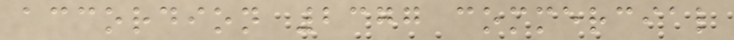accordion 2377 commercial
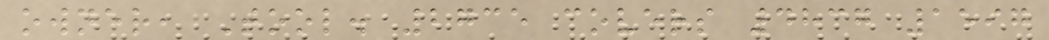owner, Tool. 2735 covers 4837 1597
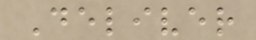Deliver
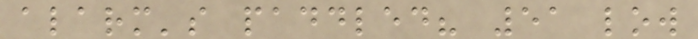alarm's paddled? 51 low
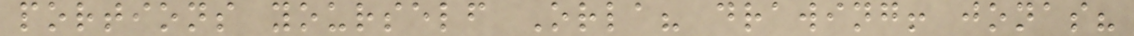portions yourself Orla? drawing! jonas?
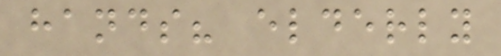hands? elderly
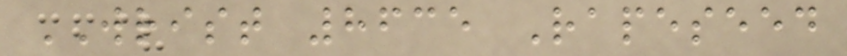WRIST 8635 Rapeseed
